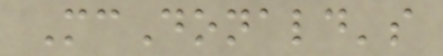McDonald's
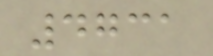4731
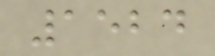1524
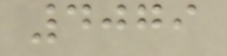4079
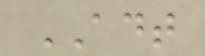ADT
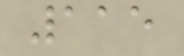115
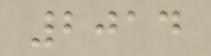2014
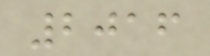2016
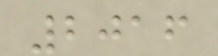2016
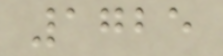1725
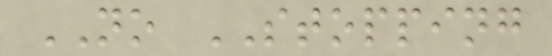NO STOPPING
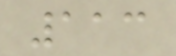113
